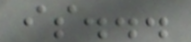is...
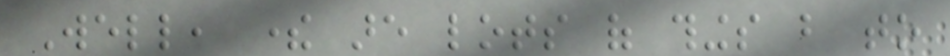Well, there are lots of things but to
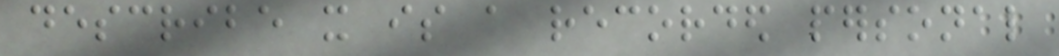describe it is a recorded personal
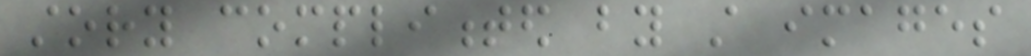story complimented by still images
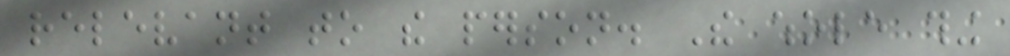relevant to the person. The whole thing
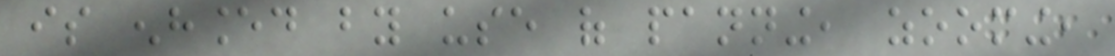is enhanced by use of panning, zooming,
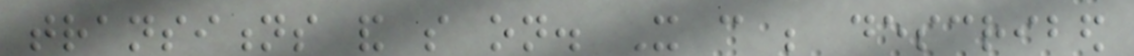transitions and so on. It can be described
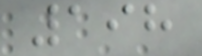198
